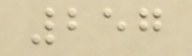257
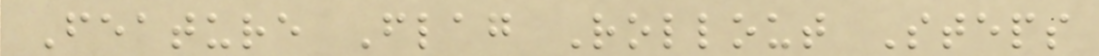Feature Flag Rollout Steps
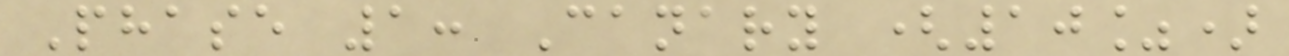Phase 1: Canary (10%)
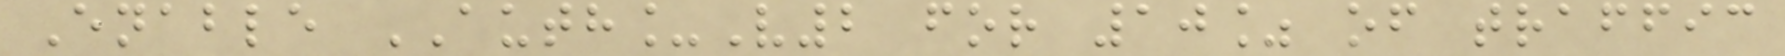Enable AUTH_V2 for 10% of traffic
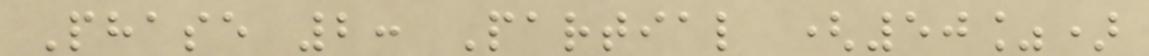Phase 2: Partial (50%)
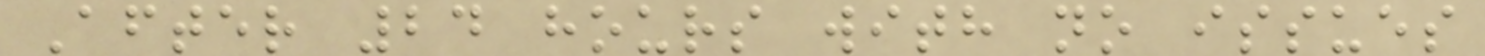After 24 hours with no issues
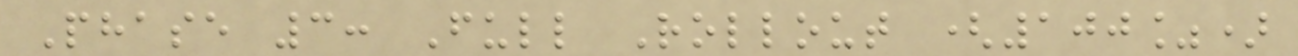Phase 3: Full Rollout (100%)
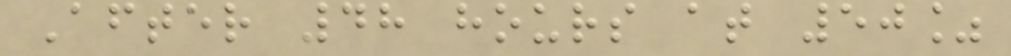After 48 hours at 50%
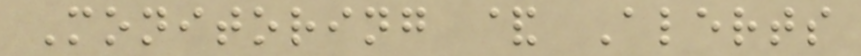Monitoring & Alerts
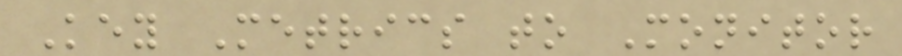Key Metrics to Monitor
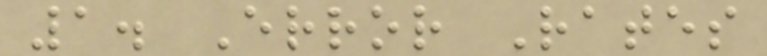1. Error Rates
